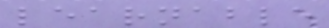learnable
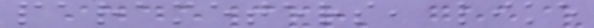parameters, like
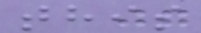this
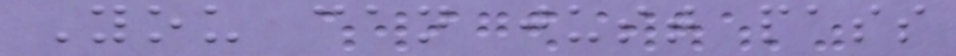You can just pass
